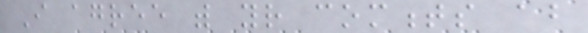I agree with your comments about
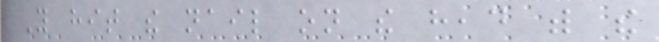You hit the nail on the head with the
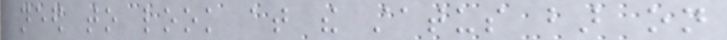need to look at the status bar on
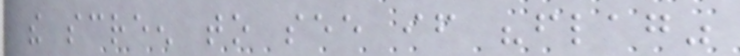the screen to see if "flag"
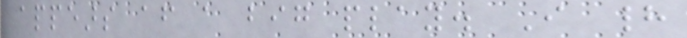appears after a big play. I had
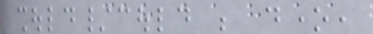should/could be done,
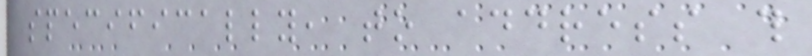specifically, to address this
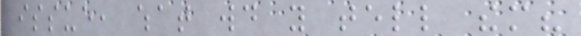issue, what would you tell them?
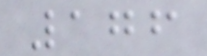176
